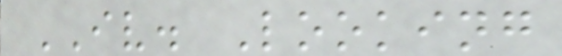IV. Looking
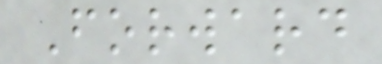Forward
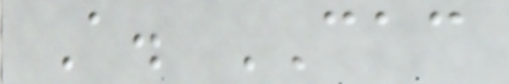A. CAC
